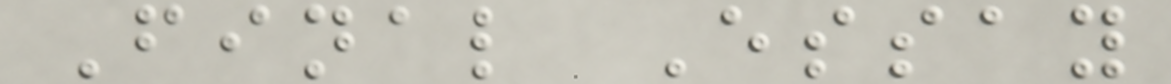Final Essay
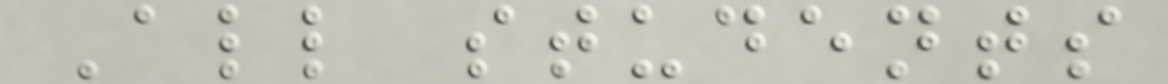All students
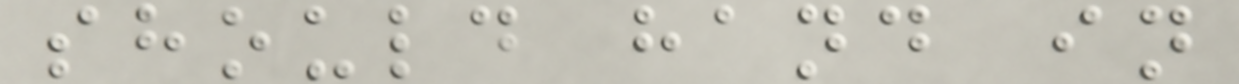should hand in
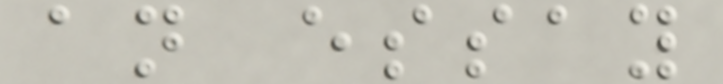an essay
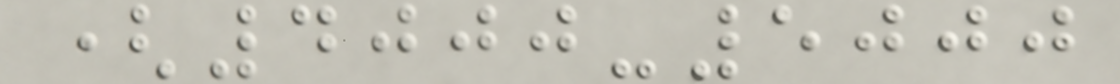(4000-5000
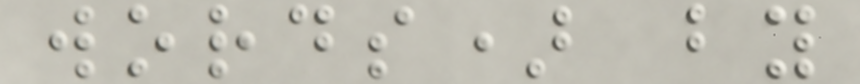words) by
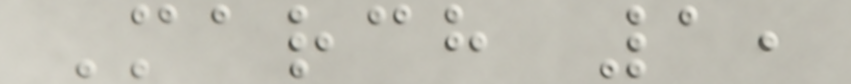March 1,
